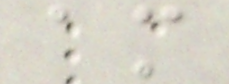am
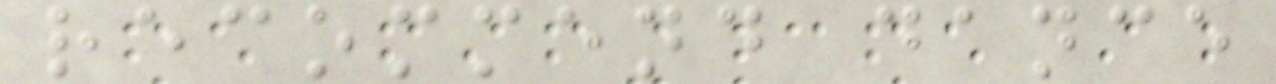recommend dance
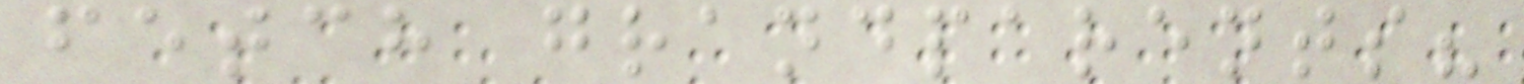fetch grandparents?
